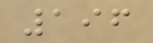196
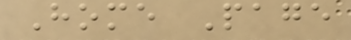Home Page
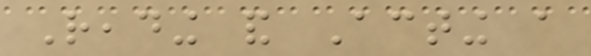Reading and Acting a
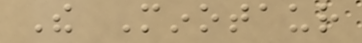The Minotaur
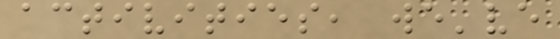activities, we've
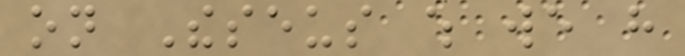on Theseus which we have
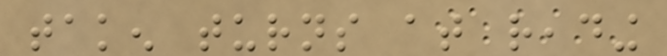taken turns at reading
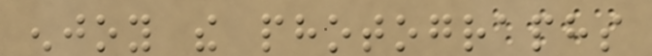enjoy the photographs
